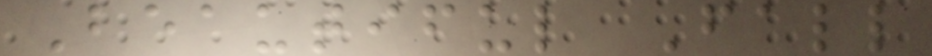Beautiful Fall
